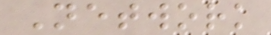Network
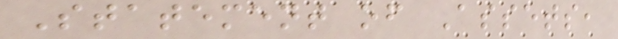Statement of Assets,
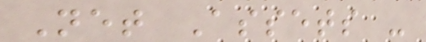Net Assets -
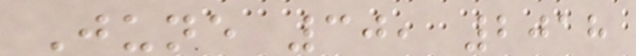June 30, 2018
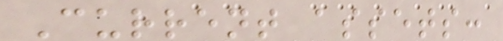Current assets:
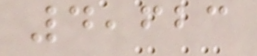4,623
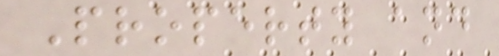Property and
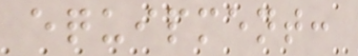equipment:
